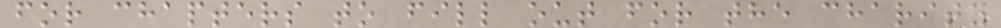for chapters to fill out for the charity
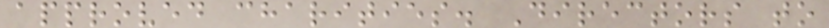approved charities. Directors to
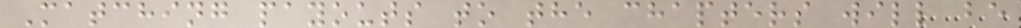Matching payouts to the chapters will be
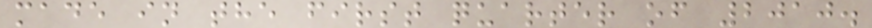made in the first quarter of 2010.
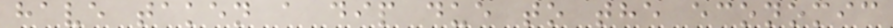have taken a dip due to the economic
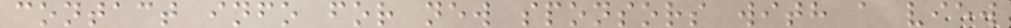contact info for new sponsors with a view
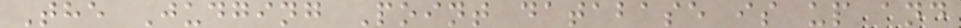The Judging Point database is up and
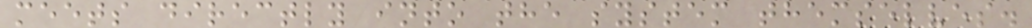meets directly into the system themselves.
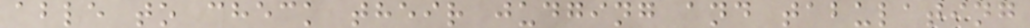able to check their judging and tabulating
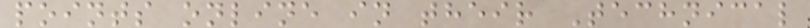points online in their Technical
